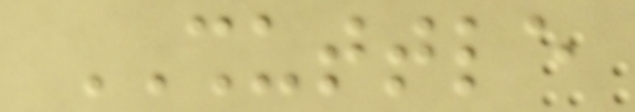SHUTTLE
